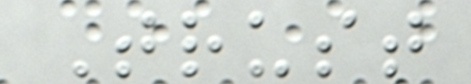Trust
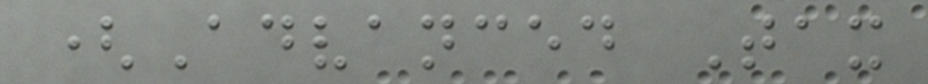(Advanced Tax
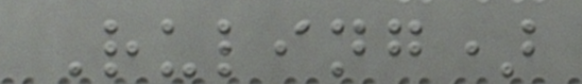Ruling)
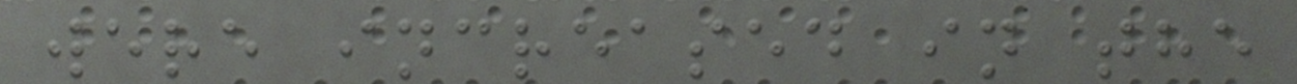were increased in the
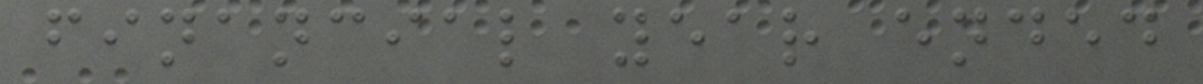financial year ended
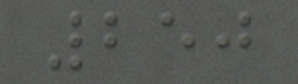250
